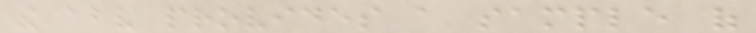the above provides a sample of
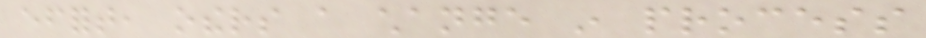effort, others a change in process
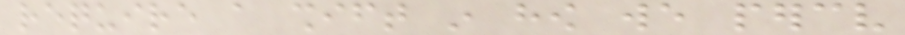require a shift in how we perceive
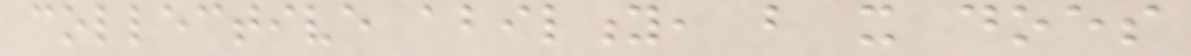collective ability, but it does
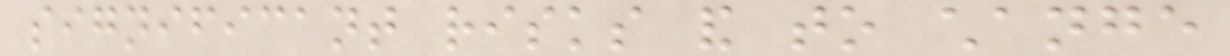significant risks and to change
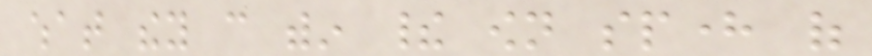what they can within their own sphere of
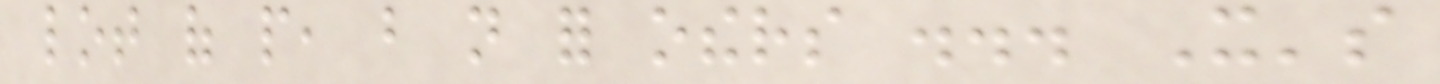lot of people, but not for others ... It's
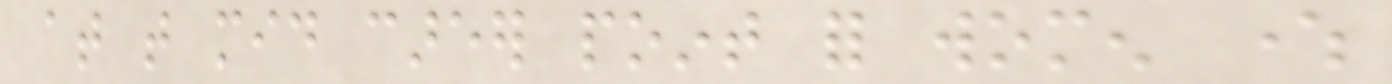at that mid career point for women where
